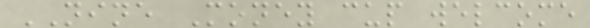NINE Money cup welcome
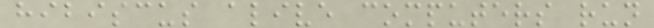hibiscus alive computers run
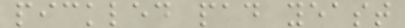pickled pad yeast
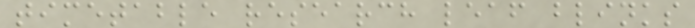timetable research leaf blinks
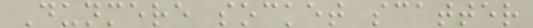Dunmere socket scatter
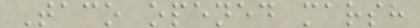Taco opened marsh
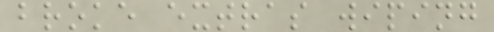broke extras wiping
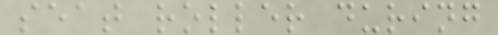seat roller during
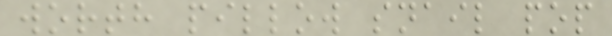worth pillow snail pop
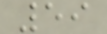59
